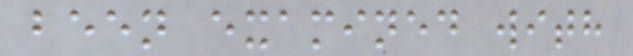been examined with
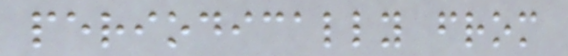periodically from
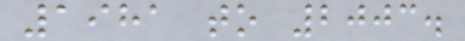1981 to 2003.
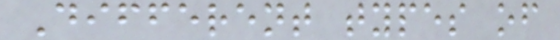Different types of
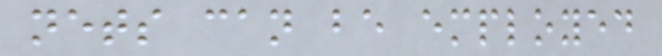nets can be employed
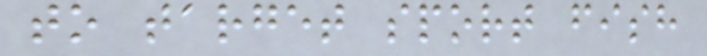to target sport fish
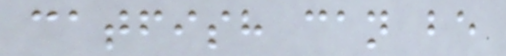catfish can be
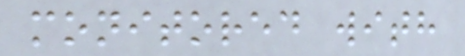monitored with
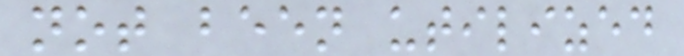not been utilized
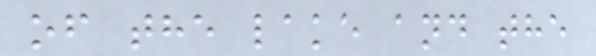of the lake and the
